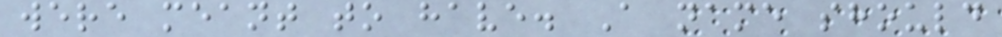were meant to have. A name should
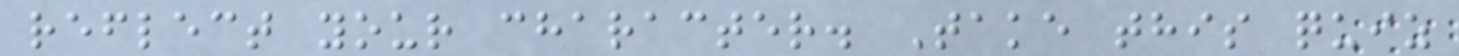reflect your character. Take this quiz
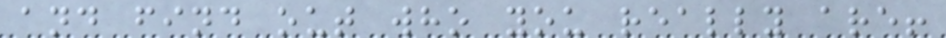and find out who you really are!
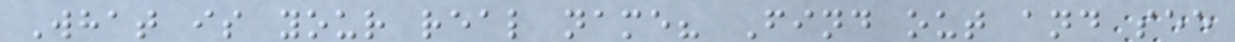What is your real name? Find out and see
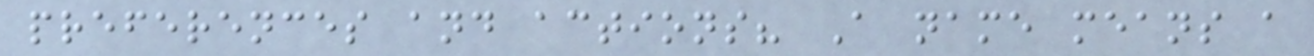preferences and actions? A name means a
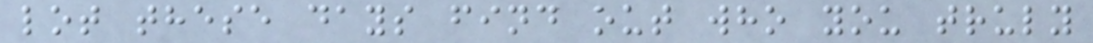lot these days find out who you truly
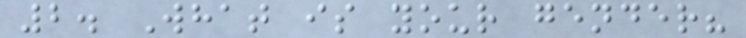2. What is your gender?
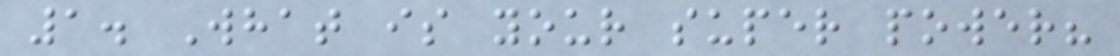1. What is your super power?
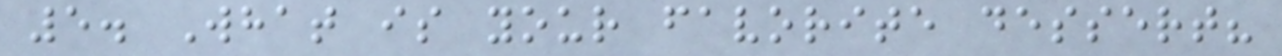5. What is your favorite dessert?
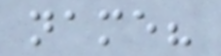name?
